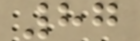87
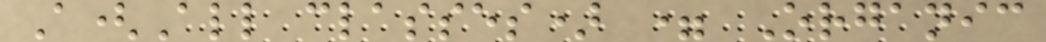A(All classes) = Organic
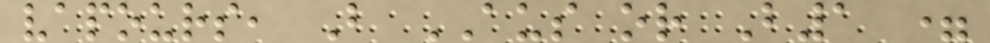vapours, B AUS or B1 =
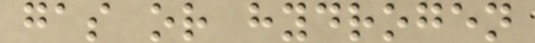gas or hydrogen
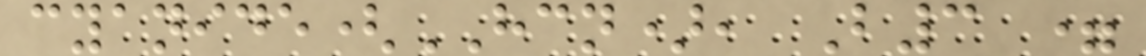cyanide(HCN), B3 =
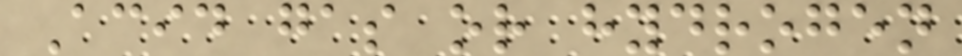Acid gas or hydrogen
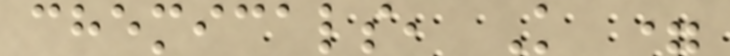chemicals, K =
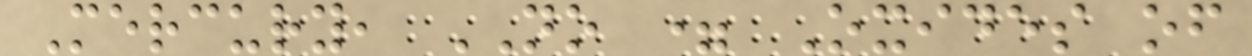Mercury, NO = Oxides of
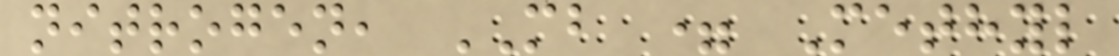nitrogen, MB = Methyl
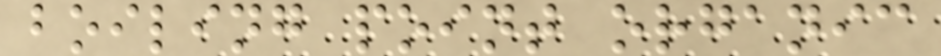boiling point organic
